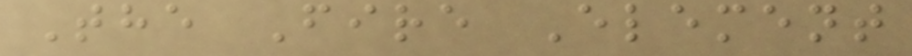The Fire Element
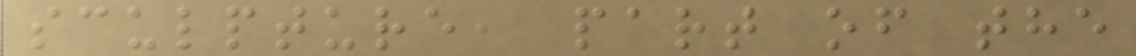sculpture, part of the
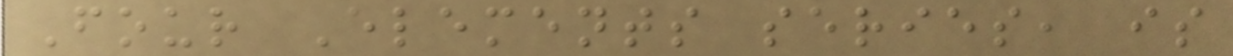Four Elements series, is
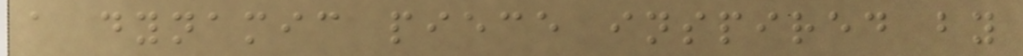a dynamic piece inspired by
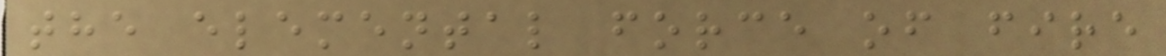the elemental force of fire
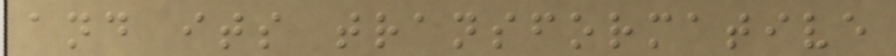and its transformative
